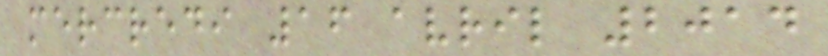mercredi 16 avril 2014
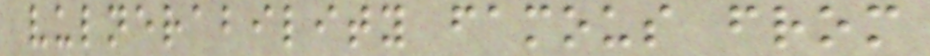vulnerability famous from
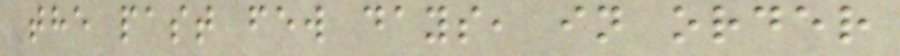the past few days, in order
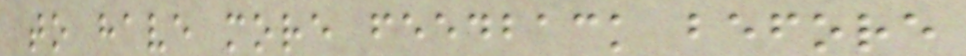to have more feedback before
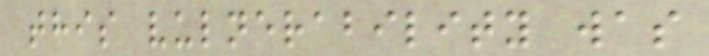this vulnerability was
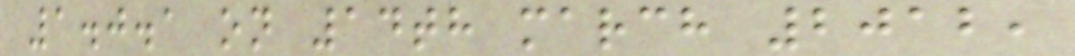1.0.1 on 14th march 2012,
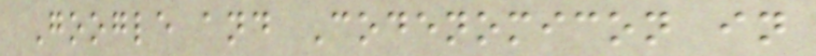Google and Codenomicon in
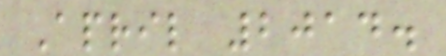April 2014.
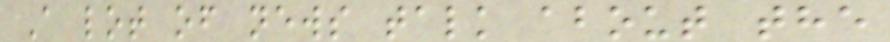A lot of news talk about the
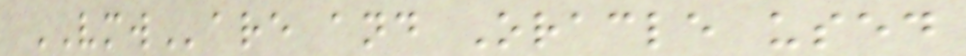VMWare and Oracle used
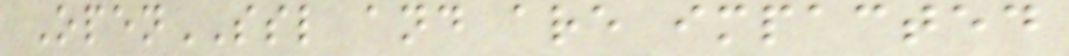OpenSSL and are impacted
